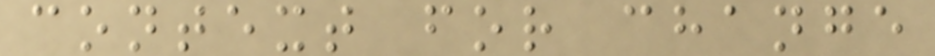context for change
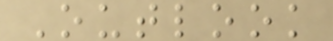Outlook
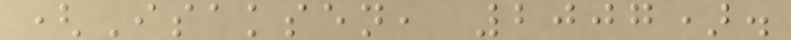(Isaksen, 2007).
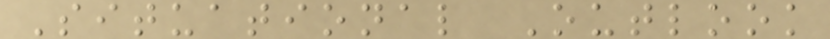Situational Outlook
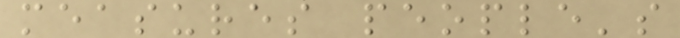measures people's
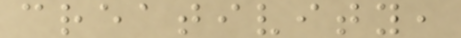creativity,
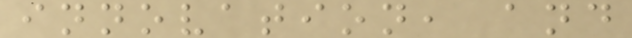innovation, and
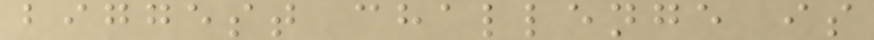biggest challenge is
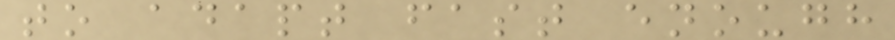to adapt fast enough
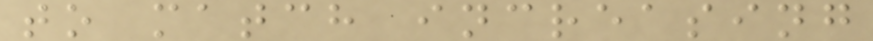to match increasing
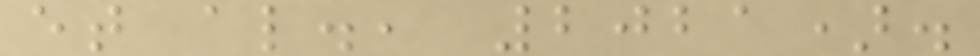et al., 2021).
